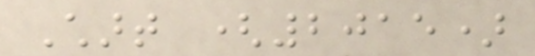Chart (2015)
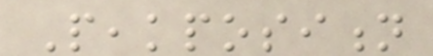Peakposition
